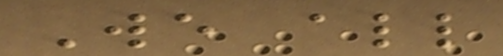We all
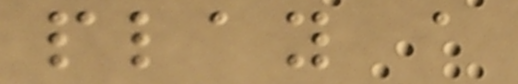play a
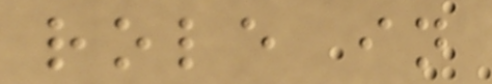role in
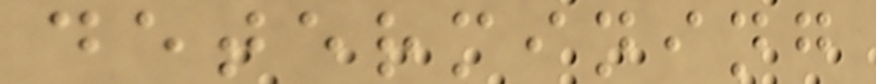determining
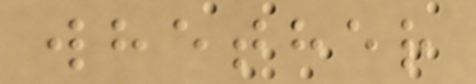whether
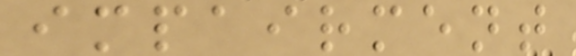impairment
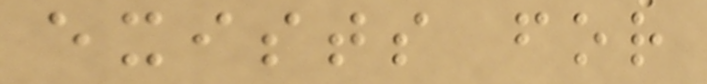exists for
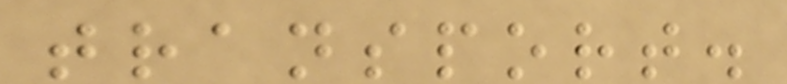transport.
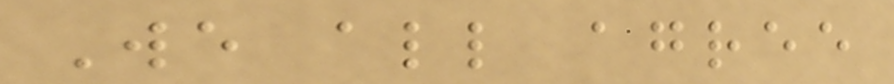We all agree
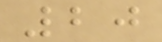20
